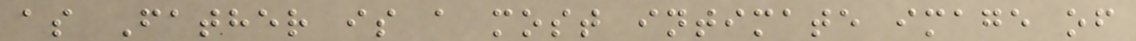as Father is a most intimate image of
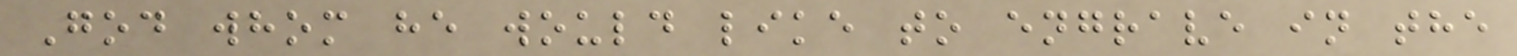God whom he would like to engrave in the
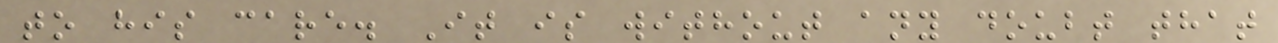to his care. It is without any doubt that
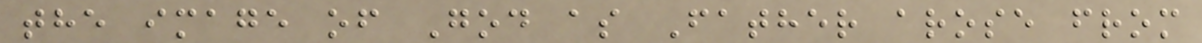the image of God as Father arose from
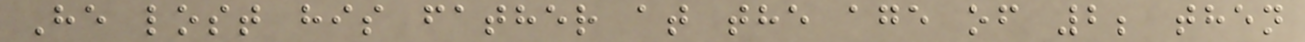He lost his father at the age of 2; then
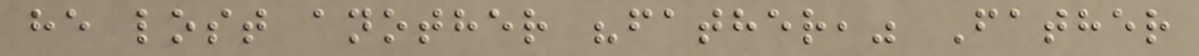he lost another "father," Father
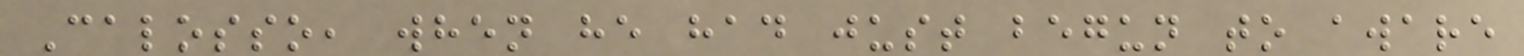Calosso, when he had just begun to aware
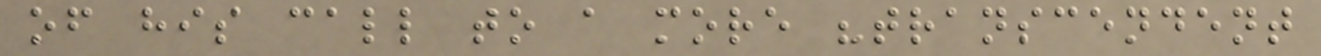of his call to a more "transcendent
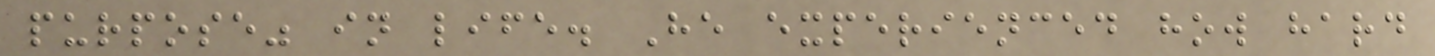purpose" in life. He experienced how hard
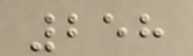258
